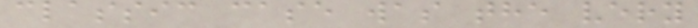classic case was the very
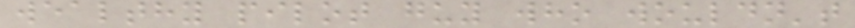wealthy pilot guy who wouldn't
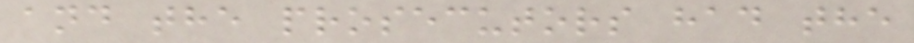and the prosecutors had the
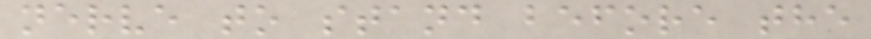nerve to stand before the
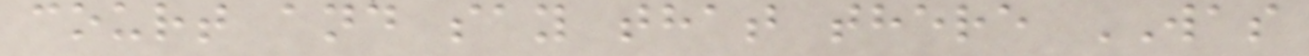court and say that there WAS
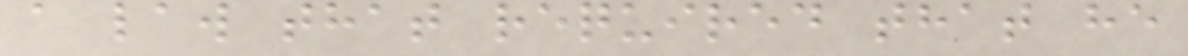a law that required that he
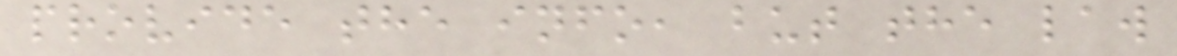provide the info, but the law
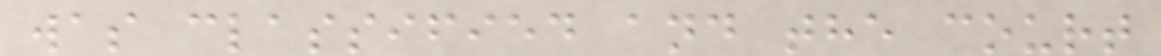was classified and the court
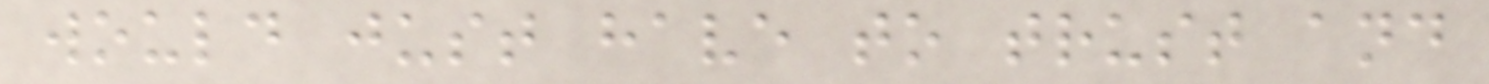would just have to trust and
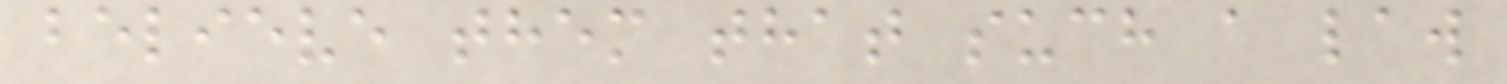believe them that such a law
